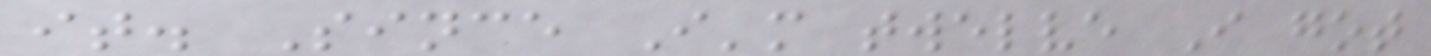it. Since I'm twelve I got
